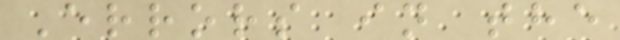Errors in the
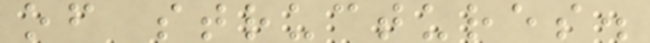of structures.
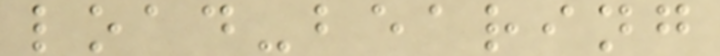load-bearing
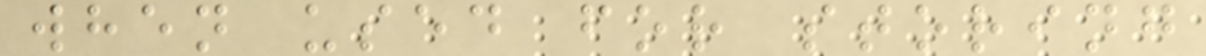when used for storing
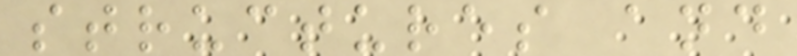structures and
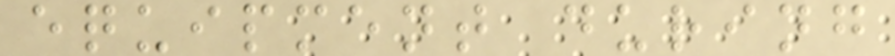equipment during
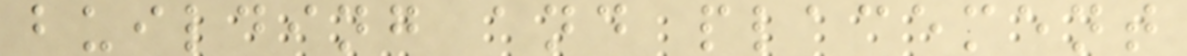building and placement
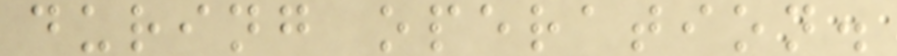during operation.
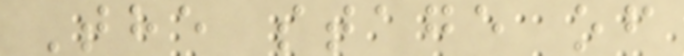The stage of
